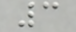3
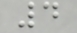4
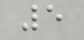5
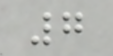7
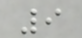9
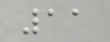11
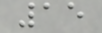15
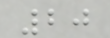20
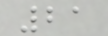21
